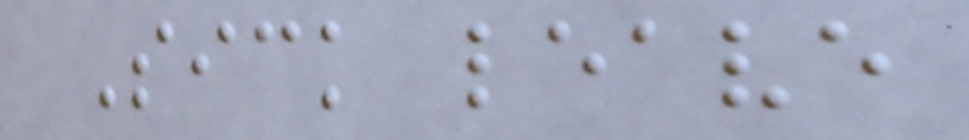Sick leave
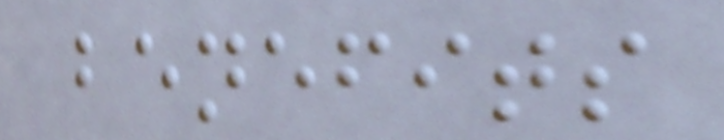benefits
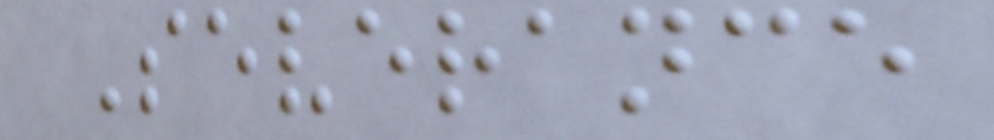Severance
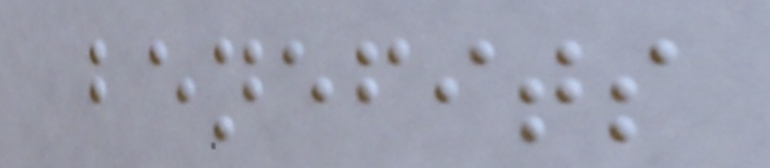benefits
